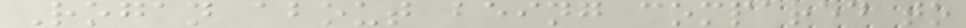Rogan about being compared to
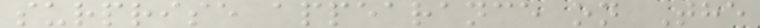surprise appearance on The
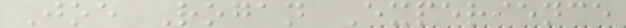Joe Rogan Experience
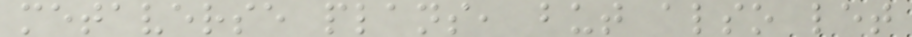metaverse plans, but also let
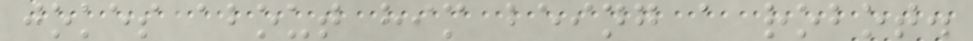jokes about him being a robot.
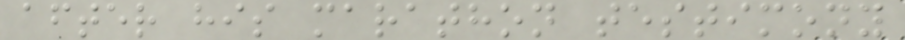after his marathon testimony
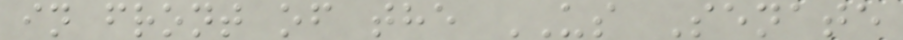in front of the US Senate
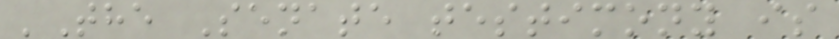'The Senate testimony is
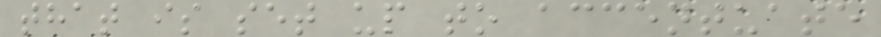that is set up to accentuate
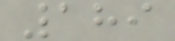189
